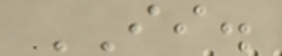II.
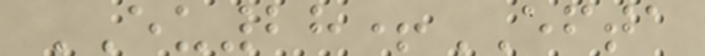EU28+EFTA
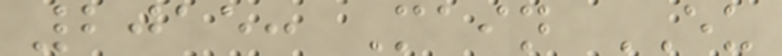2015: Main EU
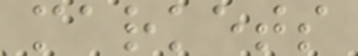markets
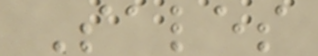Sales
